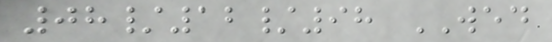08/12/98 WED
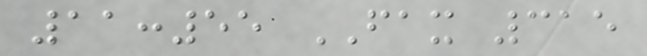11:55 FAX 315
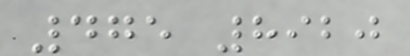475 8920
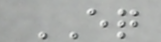EQ
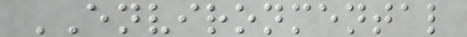ENVIRONMENTAL
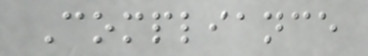Compliance
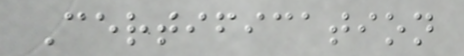Certification
